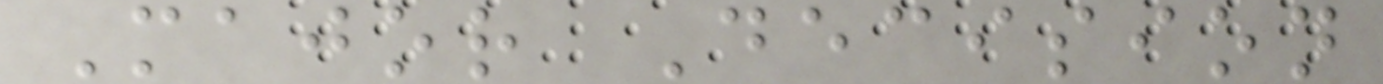Major Decision
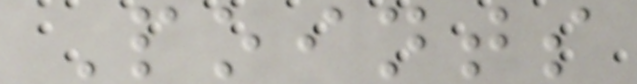Points
